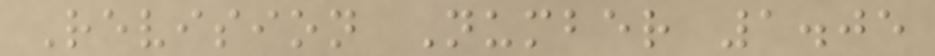Revision Number 1.05
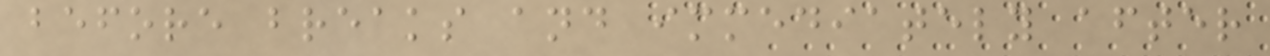before breaks and immediately after
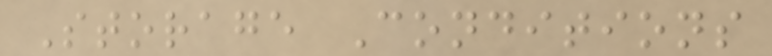Storage Conditions
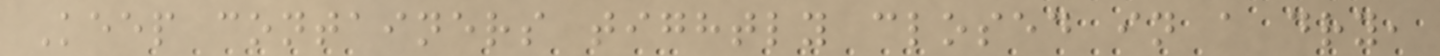Keep containers tightly closed in a dry,
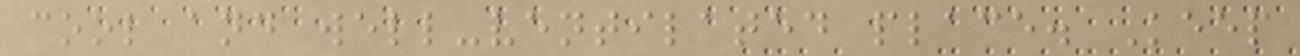cool and well-ventilated place. Keep
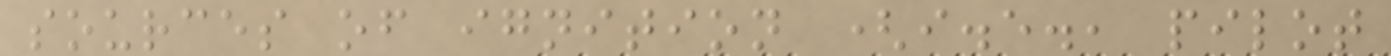sources of ignition (i.e., pilot
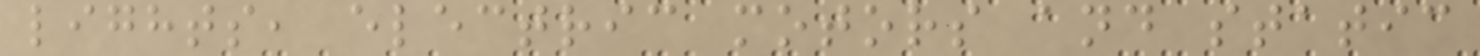lights, electric motors and static
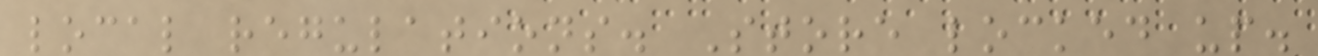local regulations. Store locked up.
